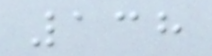138
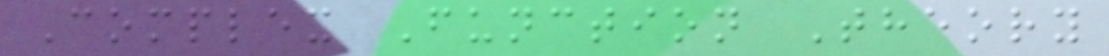Complex Function Theory
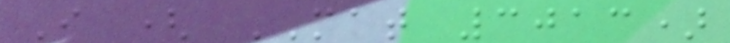I ( MAT 3013)
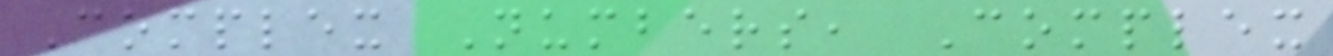Complex Numbers, Complex
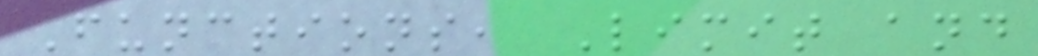Functions, Limit and
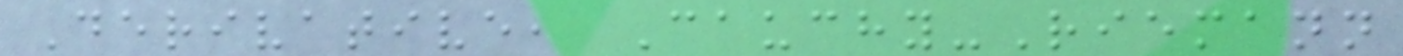Derivative, Cauchy-Riemann
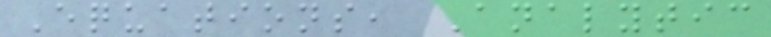Equations, Analytic
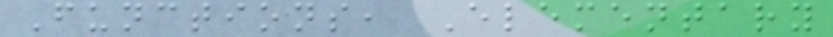Functions, Elementary
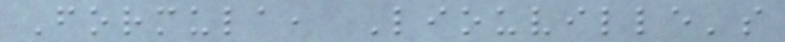Formula, Liouville's
